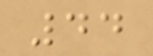44
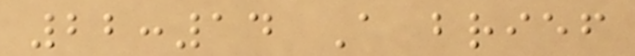22:14 A brief
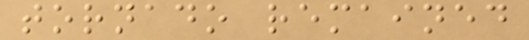tornado remained
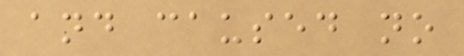and caused no
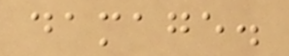damage.
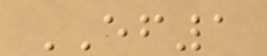EF1
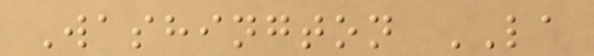Washington LA
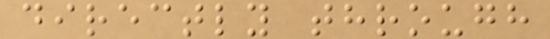directly through
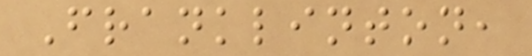Franklinton,
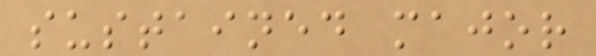sustained major
